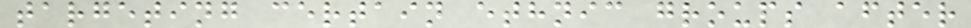targeting certain ethnic groups after
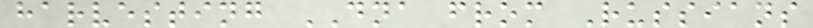harvesting DNA from Russians
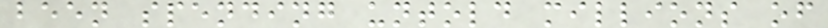been spending untold millions of
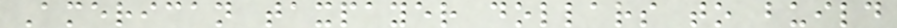American taxpayer dollars to build
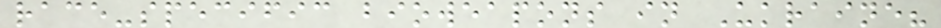race-specific bioweapons in Ukraine?
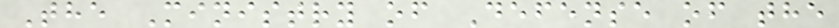The Ministry of Defense of the
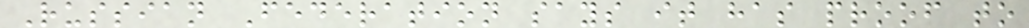Russian Federation says it has proof to
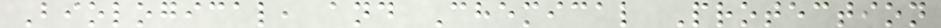Biological, and Chemical Protection
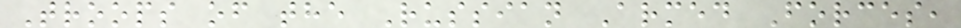Troops of the Russian Armed Forces,
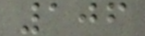106
